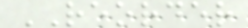REORDER
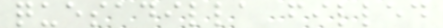quesadilla filled
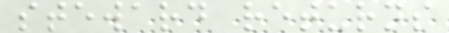steward returns
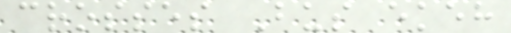crosses Bus ekeh
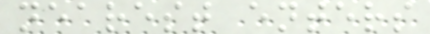nearest enters
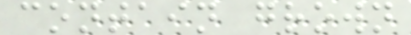contain grown
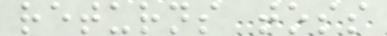returns toss
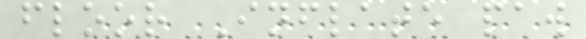floor Inflate paw
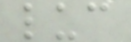luc
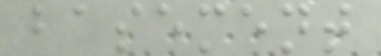basement
